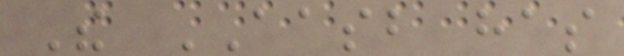The AASB has
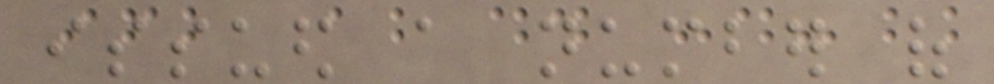issued a number of
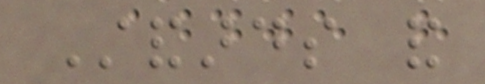Standards and
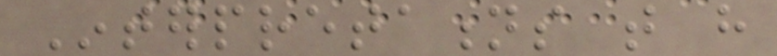Interpretations that have
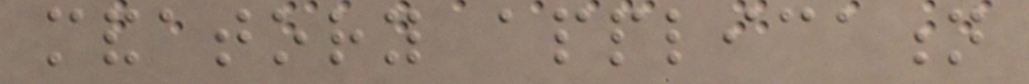mandatory application
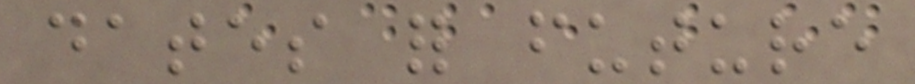dates for future
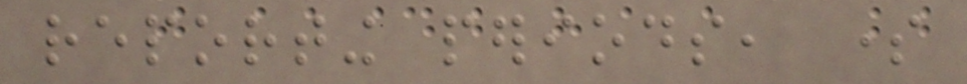reporting periods, some
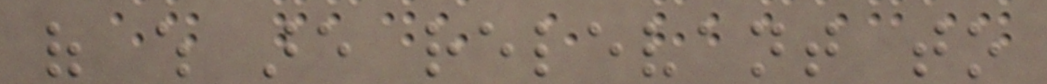of which are relevant to
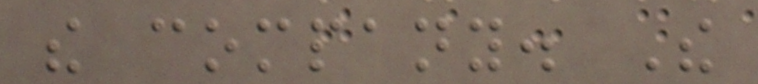the company. The
